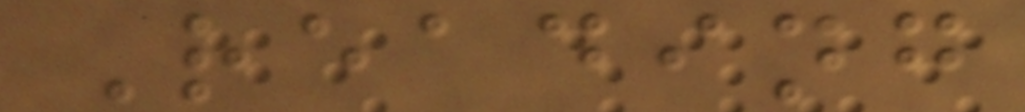Reading
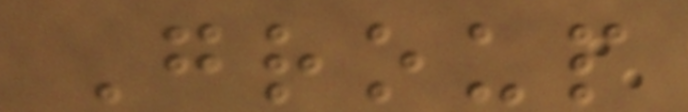Group
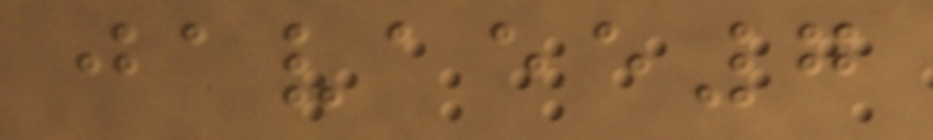javaee7
